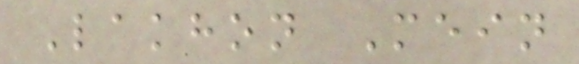Lakhon Mein
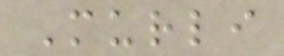Murli
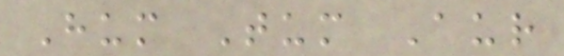Hum Tum Aur
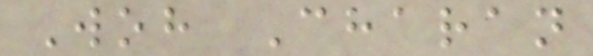Woh Charan
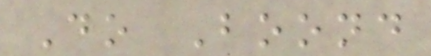Do Boond
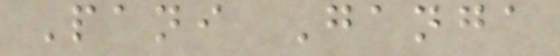Pani Ganga
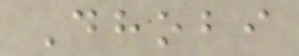Dhobi
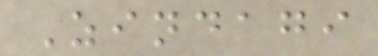Zindagi
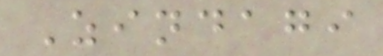Zindagi
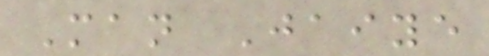Man Jaiye
